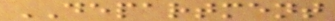DEPARTMENT
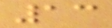13
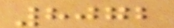8072
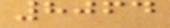8064
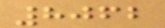8062
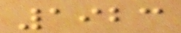1923
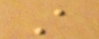A
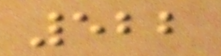522
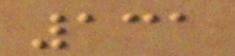131
